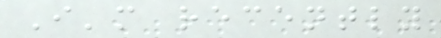I'm recently
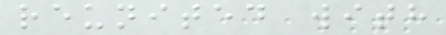reunited with
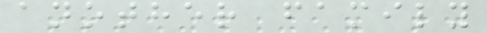another family
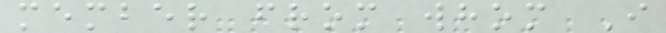member from whom I
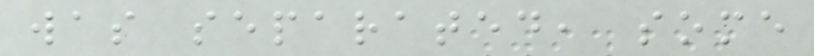was separated, some
